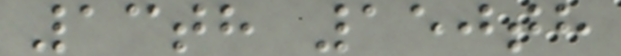13th 150th
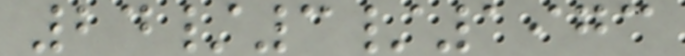24/3/1973
